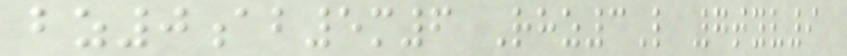bz0ab5m6 Rhz3L 7tyv9
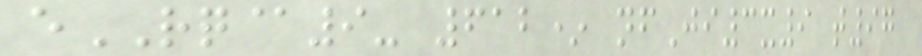eRQ@9- 612* nfJi3x9 t97
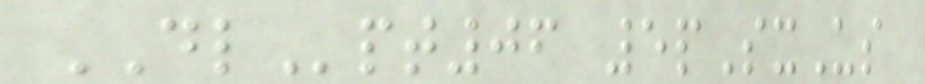DLpt06 5pSxUs
